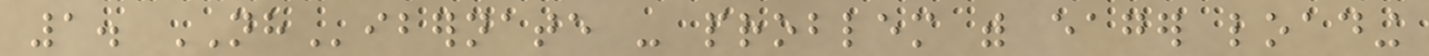1. NHibernate - problem with eager loading
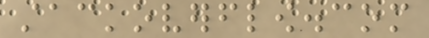stackoverflow.com
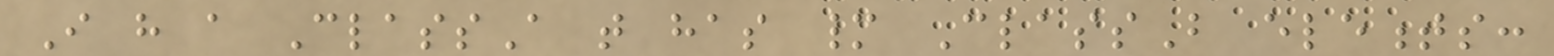I have a ClassA that has many ClassB elements:
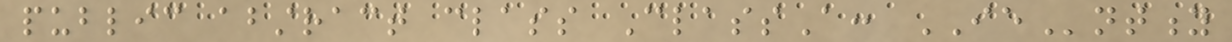public abstract class ClassA: IEntity
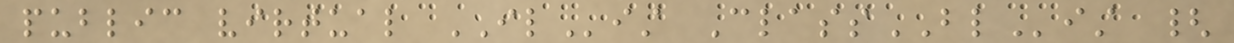public virtual IList ClassBList {
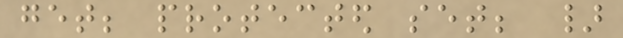get; protected set; }
